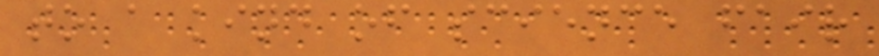to a kind of science fair
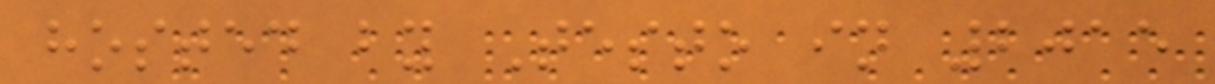hosted by Testo in 2015
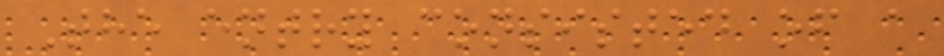The entry consisted of a
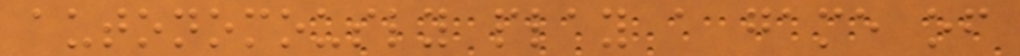autonomously play a game of
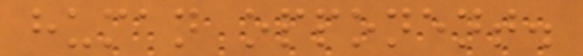human opponent.
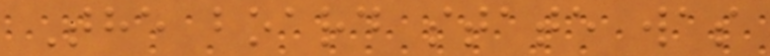The board state was
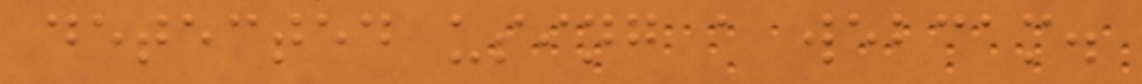detected using a webcam.
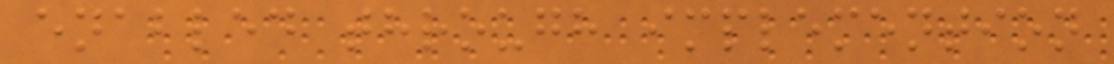enabled through implemention
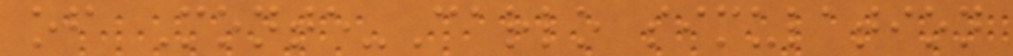of Monte-Carlo simulation
